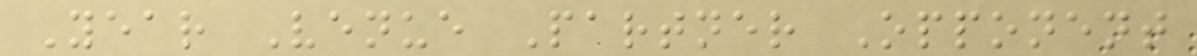Year Venue Partner Opponent
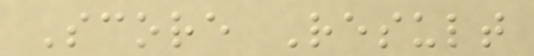Score Result
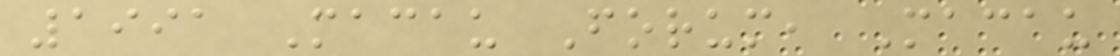1991 Macau Forum, Macau
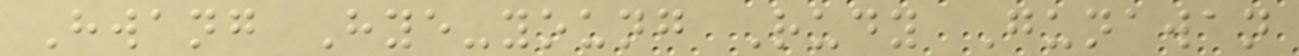Hwang Hye-young Rudy Gunawan
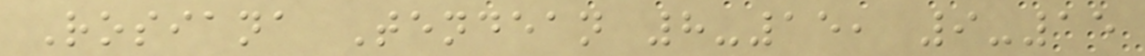Rosiana Tendean 8-15, 9-15
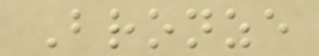Bronze
